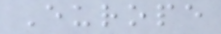Europe
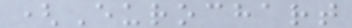(Eurochart
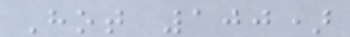Hot 100)
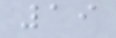19
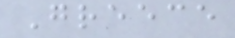Greece
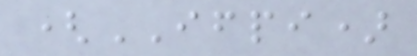(IFPI)
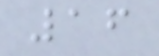16
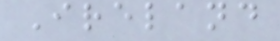Ireland
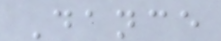Dance
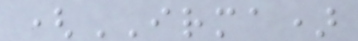(IRMA)
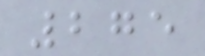275
